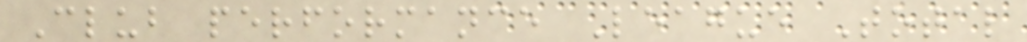Club performance League Total
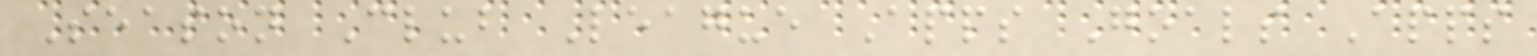Season Club League Apps Goals Apps
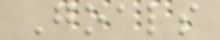Goals
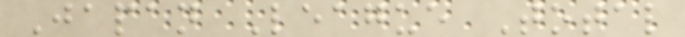Japan League Total
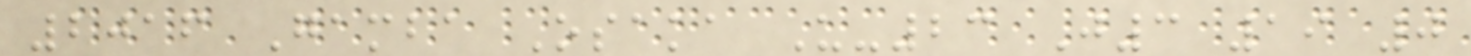2016 Gamba Osaka U-23 J3 19 0
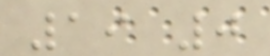19 0
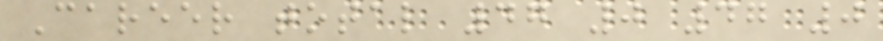Career total 47 0 47 0
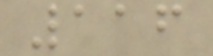116
